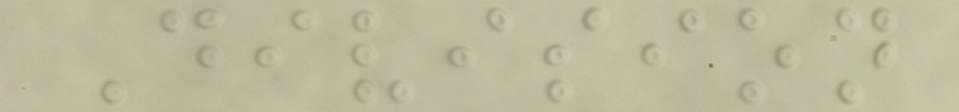Division
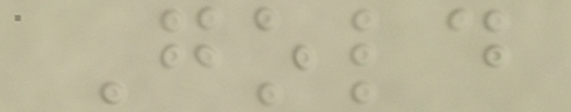Gold
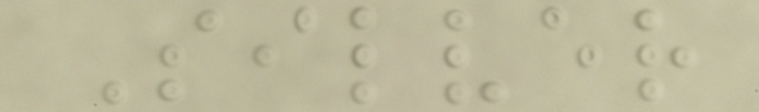Silver
